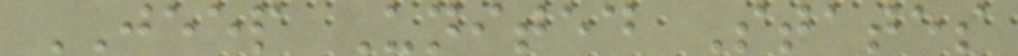JEEP United States
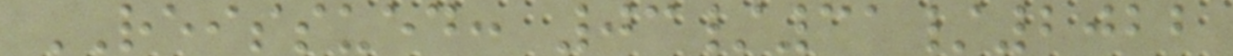REISSUED: 03/31/2022
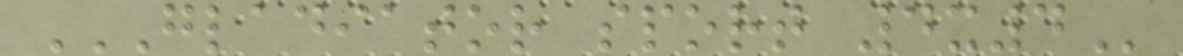GLADIATOR SPORT 4X4
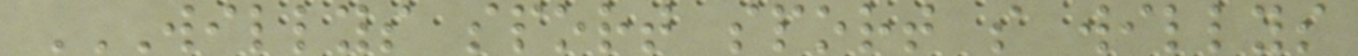WILLYS SPORT SPORT S WILLYS
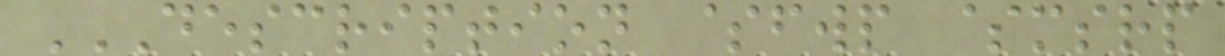DESCRIPTION $FWP $MSRP
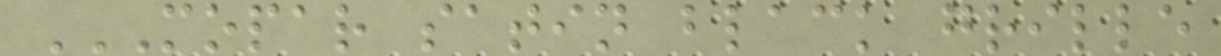MOPAR SATIN BLACK GRILLE
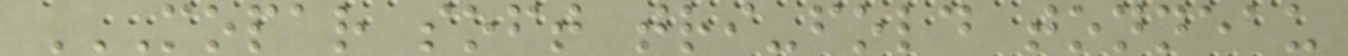MOPAR SOFT TRI-FOLD TONNEAU
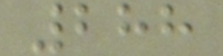288
